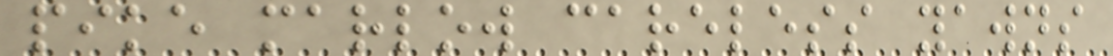pike marlow careless yawns
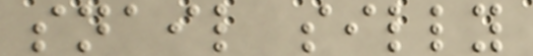snail silly
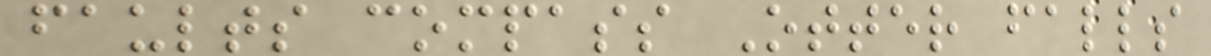faults compass Otter falls
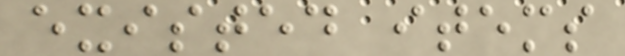existed items
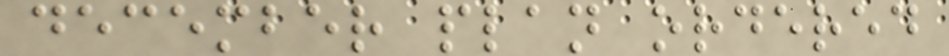december plan ordered
